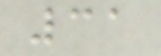31
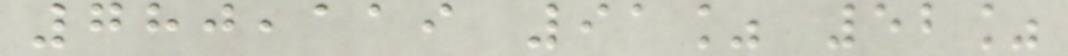780,119 91% 52%
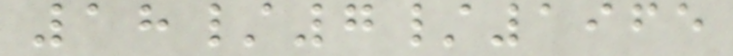18/7/1965
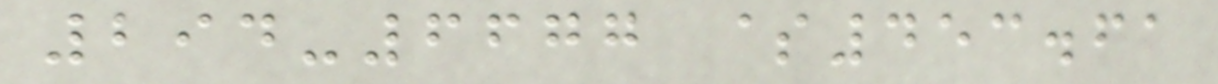294-6677 $453.61
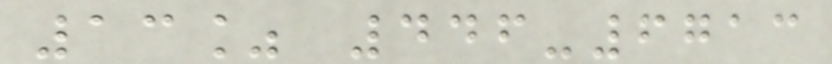13% 446-6713
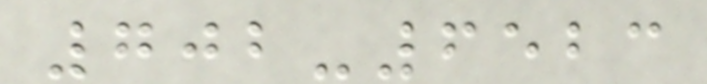702-6523
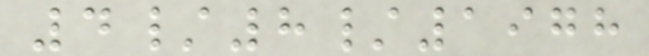4/8/1978
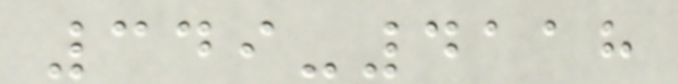349-4118
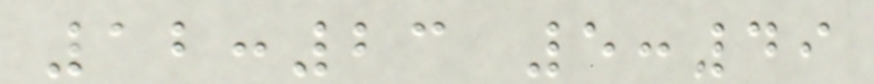12:23 5:49
